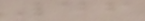46
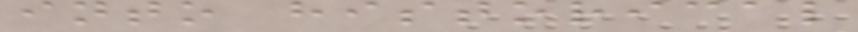into historical
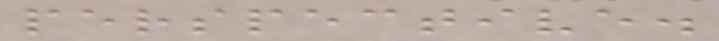perspective.
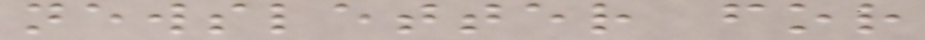newsletter for
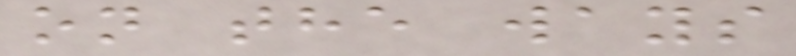on the ways
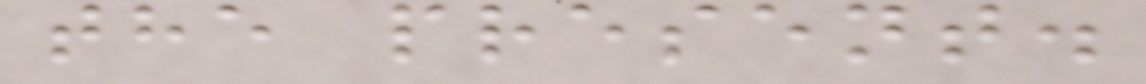the present.
